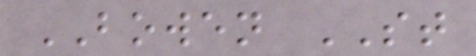BOWEN ST
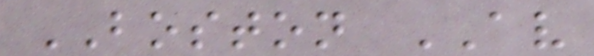BOSTON AV
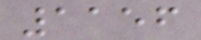1156
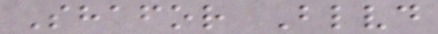Shafor Blvd
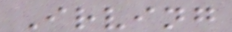Irving
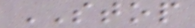STOP
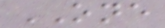ONE
